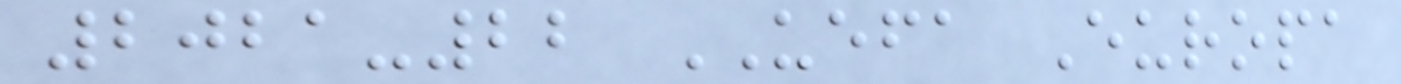2021-22 UEFA Europa
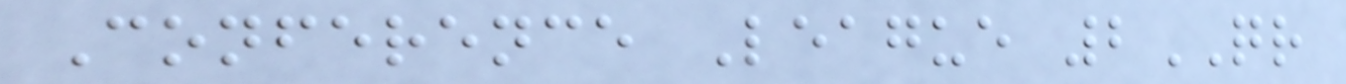Conference League 2QR
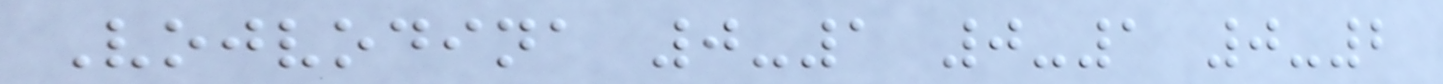Vojvodina 0-1 0-1 0-2
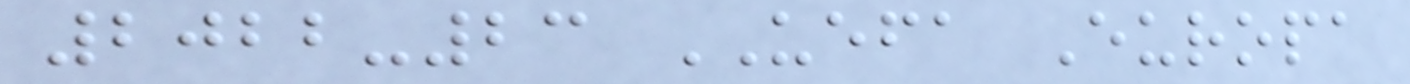2022-23 UEFA Europa
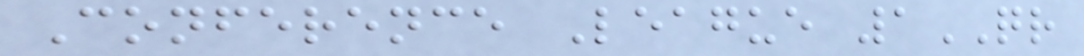Conference League 1QR
